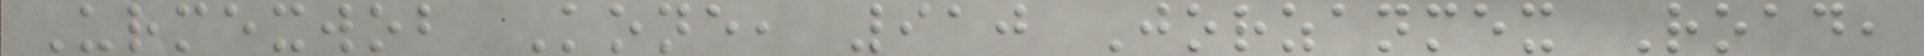Urmexwob Kone, 910 Jorzanmex Road,
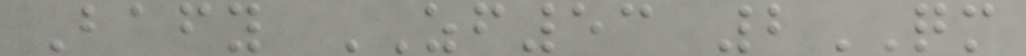Bafy ZF53 2QM
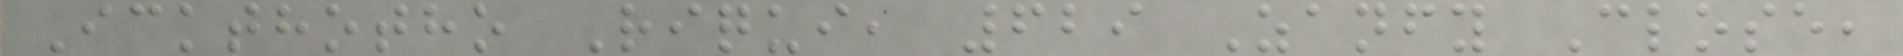Ickthotho Riqui, 629 Zanfy Close,
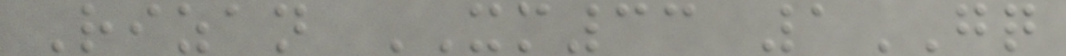Rizan XM33 1GQ
